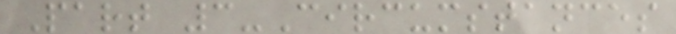Part 3-Circumstances
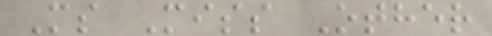Ms Miss Other
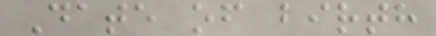Date of birth
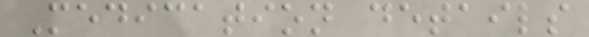Medication details
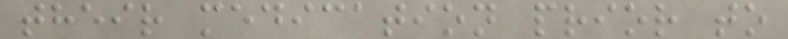their medication prior to
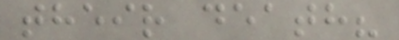their death?
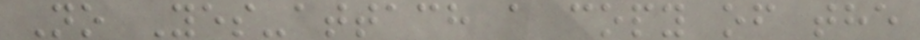No Yes-attach a copy of the
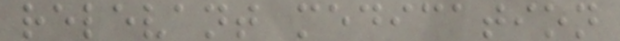relevant medication
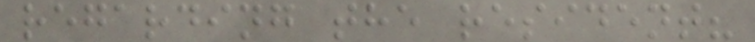regarding the resident?
